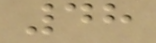48
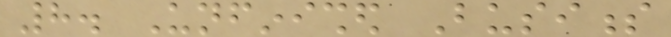8. Unfinished Business
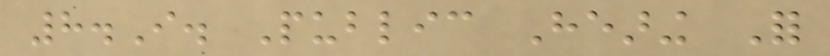8.I. Public Hearing For
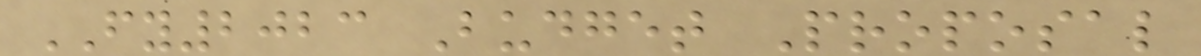FY2023 Budget Proposal
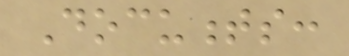Documents:
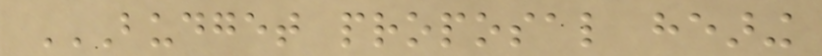BUDGET PROPOSAL HEARING
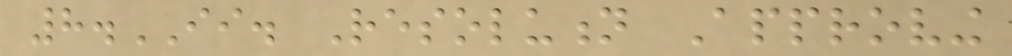8.II. Resolution Approving
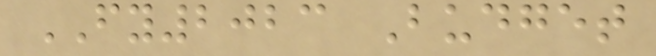FY2023 Budget
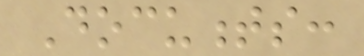Documents:
